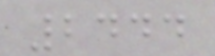2444
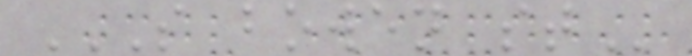S BOWEN ST
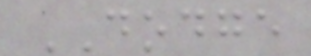DODGE
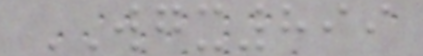WGX899
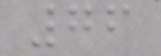76
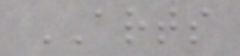ARTS
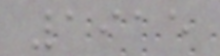1915
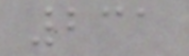231
